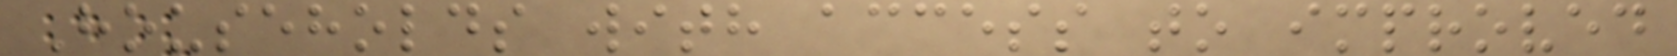Households with access to improved
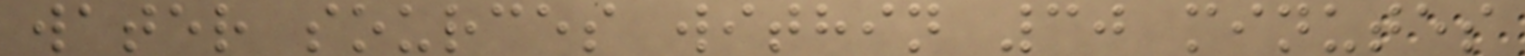water sources within 30 minutes
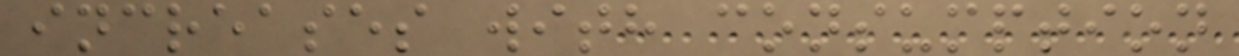increases with consumption
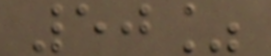50%
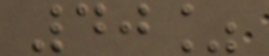40%
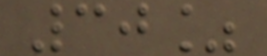30%
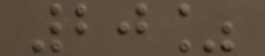20%
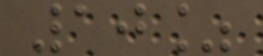10%
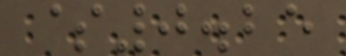$0.25
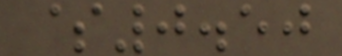$0.50
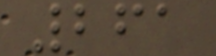261
